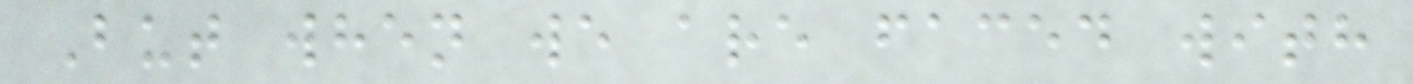But when we are faced with
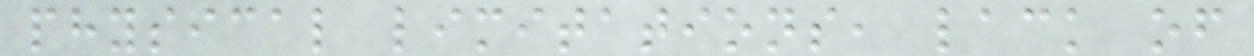physical limitations, lack of
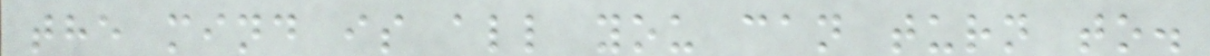the mind is all you can turn to.
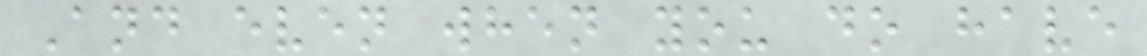And even when you do have
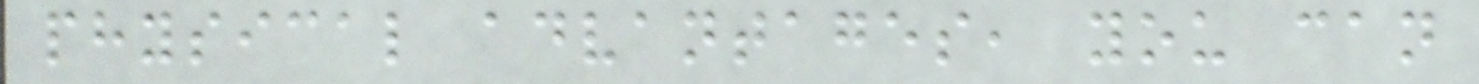physical advantages, you can
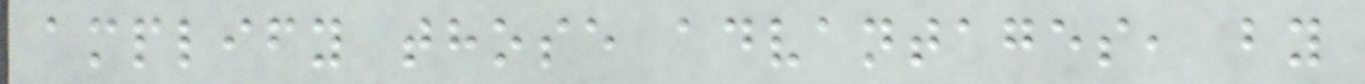amplify those advantages, by
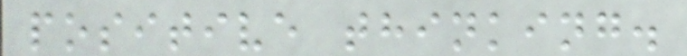positive thinking.
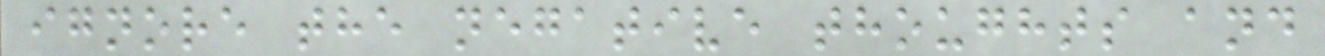ignore the negative thoughts and
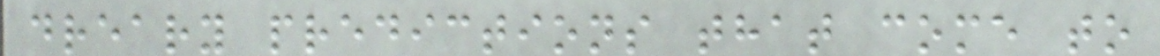dreary predictions that come to
